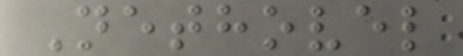Nethovel
